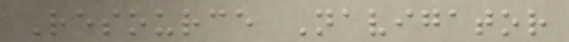Resource Navigator
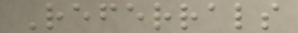Referrals
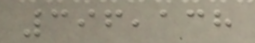396,138
